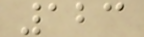123
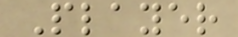Player
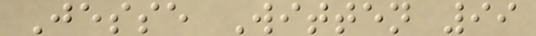Jesse Witten 99
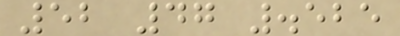52 47 .525
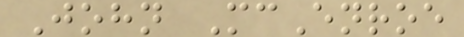John McEnroe
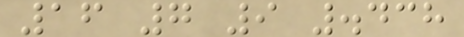16 7 9 .438
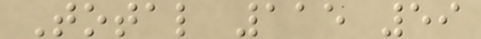Total 115 59
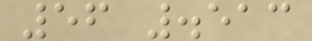56 .513
